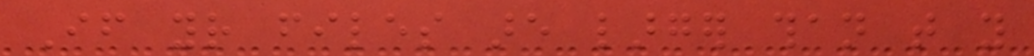If your files are larger than that you
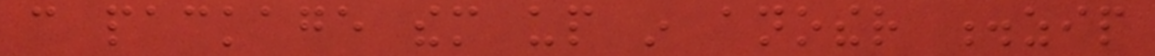can package them up in another .zip
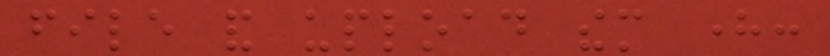file and upload them here:
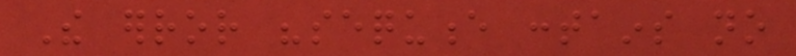The error "sequence contains no
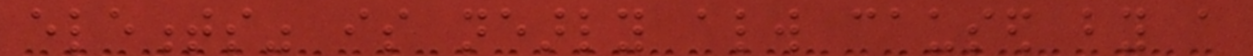elements" is nearly always caused by a
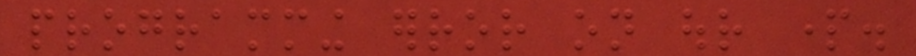programming error on our part.
